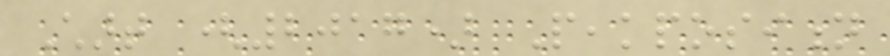Chart (2017) Peakposition
